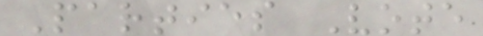Parties Vote
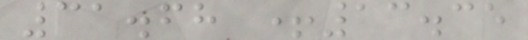31.68 +13.35
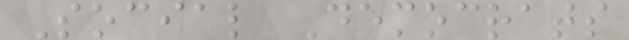Social Democrats
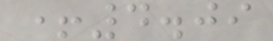+4.09
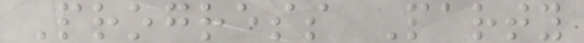Progress Party
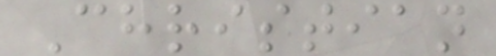Christian
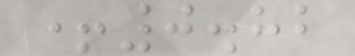+0.82
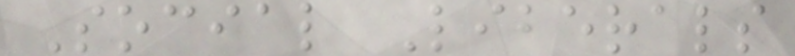Social Liberals
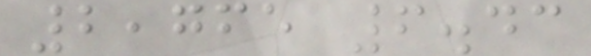2,765 6.43
